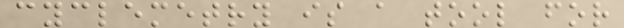cyclemetry is a tool for
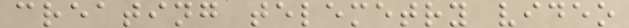creating telemetry video
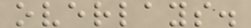overlays.
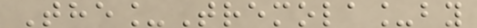The_Tremola_by
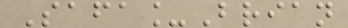Safa_Brian
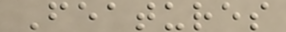Features
